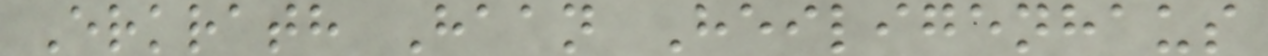Erkrath Haan Heiligenhaus
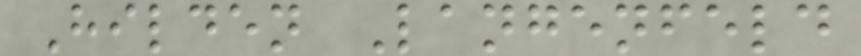Hilden Langenfeld
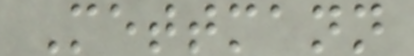Mettmann
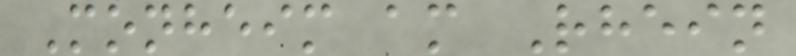Monheim am Rhein
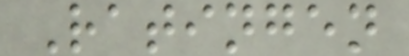Ratingen
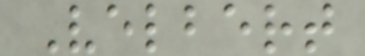Velbert
